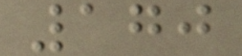170
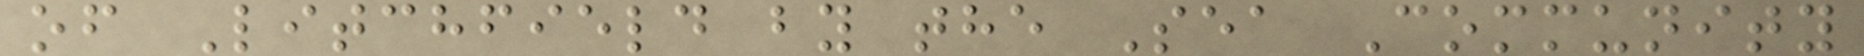of Litchfield by the Sea Community
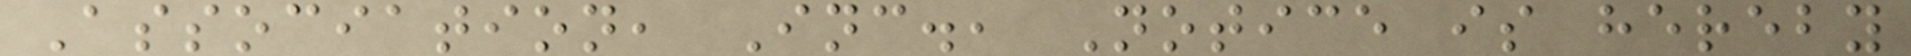Association, Inc., Notice is hereby
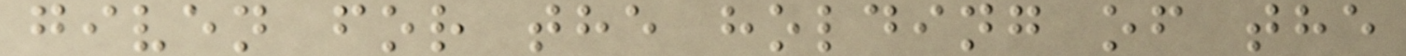given for the holding of the
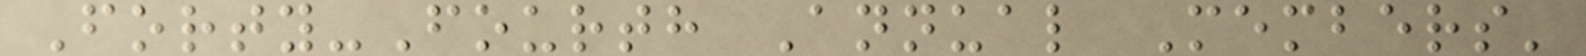Forty-Fourth Annual Members'
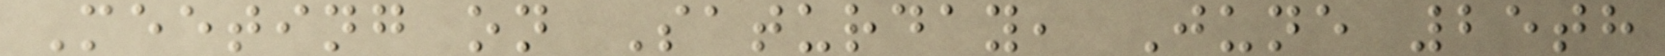Meeting on Saturday, June 25th
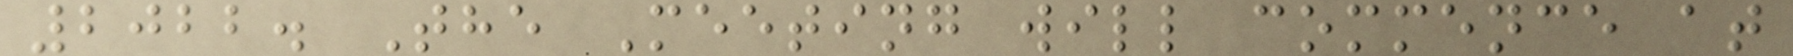2022. The Meeting will commence at
